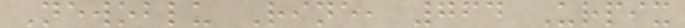Newoblu Rine, 764 Urpix
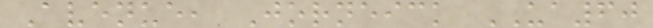Avenue, Jorneick UA60
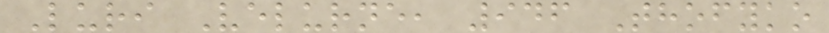Luri Velurne, 946 Thofyko
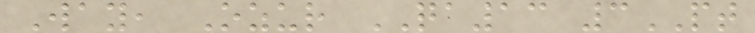Way, Ozur QA13 3PT
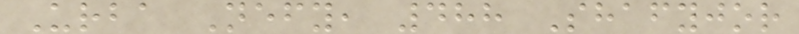Urba Nefy, 488 Shafyjor
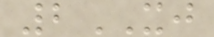2XJ
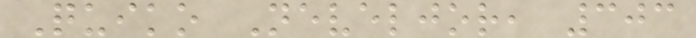Quiko Neveljor, 303
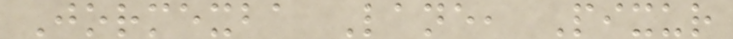Jormexba Lane, Pixur
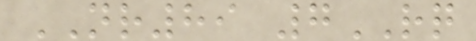NR89 7RQ
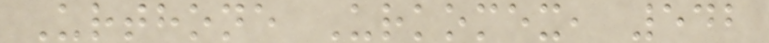Urthone Urkomex, 542
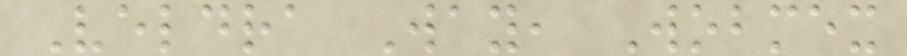Veldra Way, Wobmex
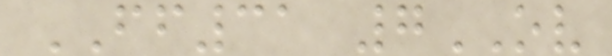FF31 7OV
